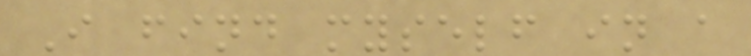I find myself in a
